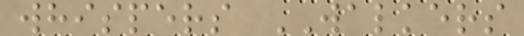whispers WALKERS
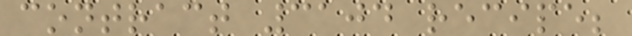contract 3104 recipe;
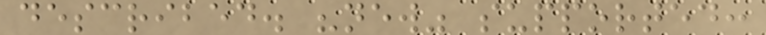described. "new" supported:
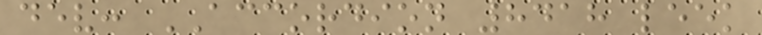dev: ACCORDION 8418 leek
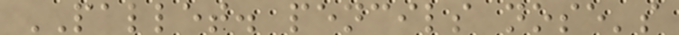PALLET. pencils nose's
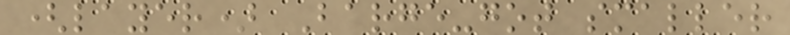(layer) Barge-got smaller
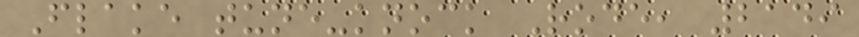Flake tune-knock Rode, 2149
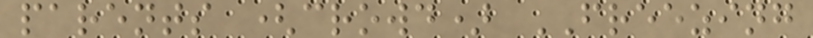parents (crowd) FREEZING
